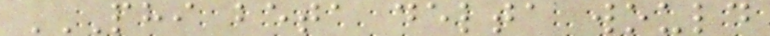PHI BETA DELTA WOULD
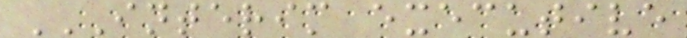INTERIM EXECUTIVE
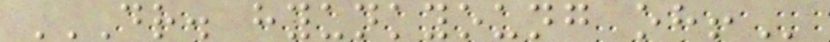DR. HYUNKYOUNG OH!
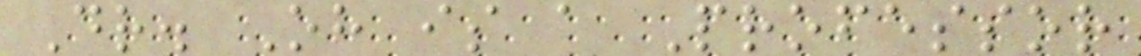Dr. Oh is a Professor
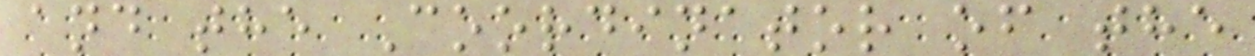and the Coordinator of the
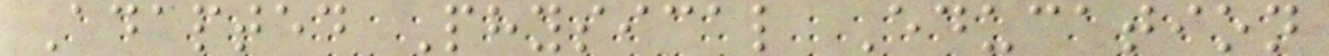Adapted Physical Education
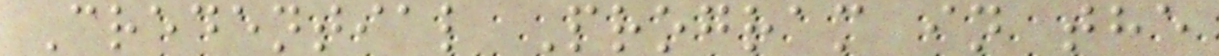Credential Program in the
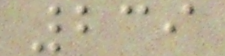239
